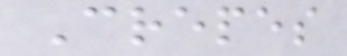Crepes
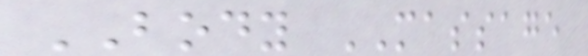BODY MASSAGE
